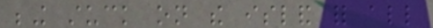being stuck on the island for all
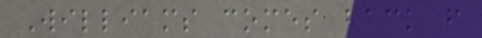Williams comes back from
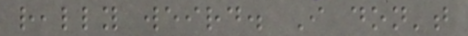really weird. I don't
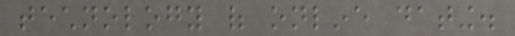technology of online dating.
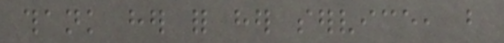thank her for her service, but
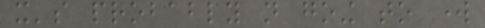it's probably not going to work
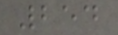254
